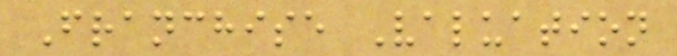Franchise Valuation
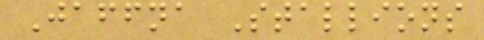Jaffna Stallions
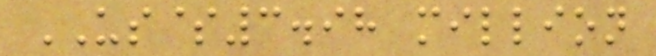US$3.98 million
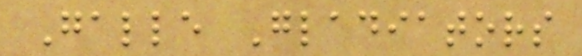Galle Gladiators
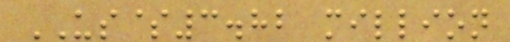US$3.82 million
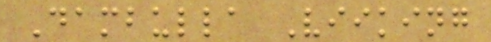Dambulla Viiking
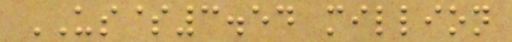US$3.54 million
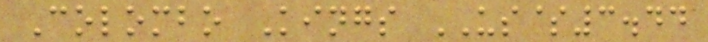Colombo Kings US$3.44
